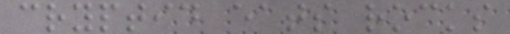cryptid eats rocks
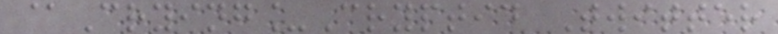@Crying_Cryptid Twitter
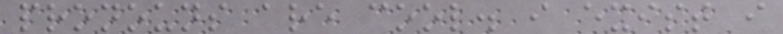pronouns are cool. i exist i
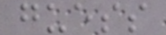guess
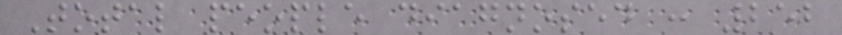Total people diagnosed : 252
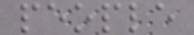people
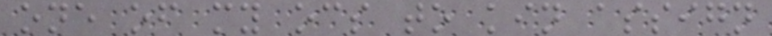one of my ocs to kin assign
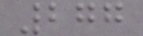277
